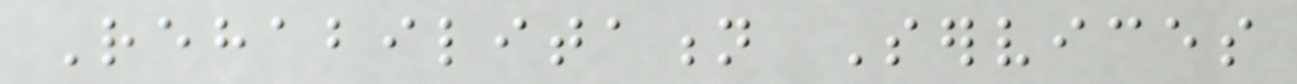Rehabilitation Services
